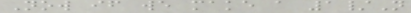Now if we make a 1/N
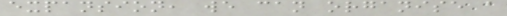expansion, we can organise a
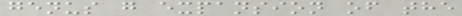genus g expansion of the
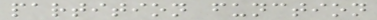partition function
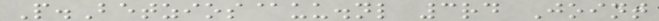P.Betzios@uu.nl 3rd Joint
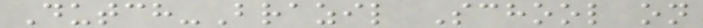Dutch-Brazil School on
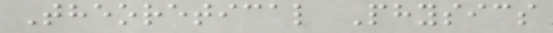Theoretical Physics
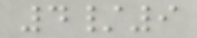4/9
